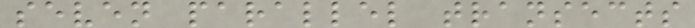seven parallel transects
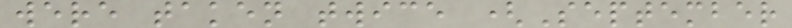were taken twice (September
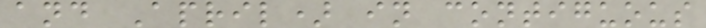and April) in contiguous
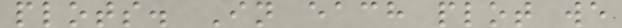plots. In each plot we
